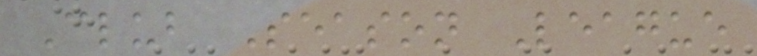Club Season League
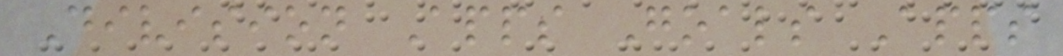Division Apps Goals Apps
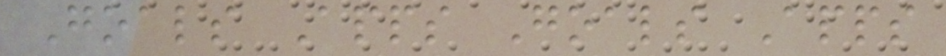Goals Apps Goals Apps
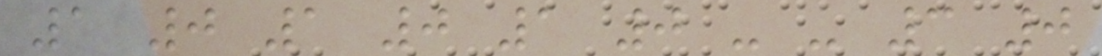1 0 1 0 1 0 - - 3 0
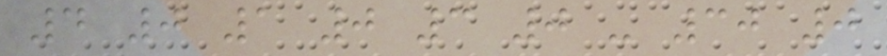4 0 1 0 3 0 - 30 0
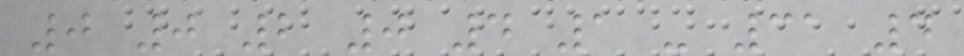0 0 2 0 4 1 - 31 4
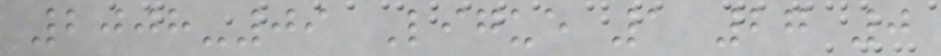2008-09 Ligue 1 27 0
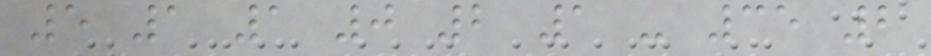5 1 1 0 2 1 - 35 2
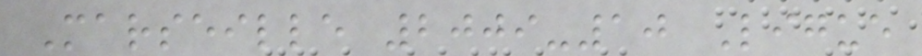Marseille 2009-10 Ligue
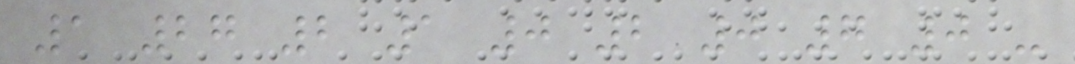1 27 2 1 0 2 0 7 0 -
